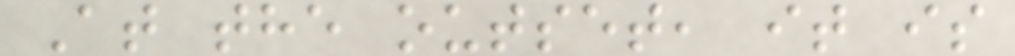At the outset, it is
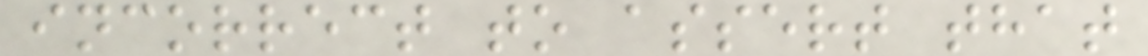incorrect to assert that
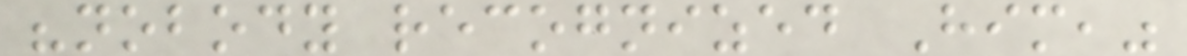"nobody recognized Him,"
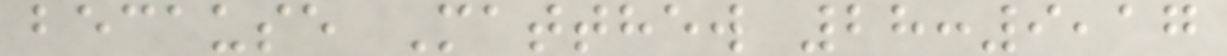because Matthew 28:9,17
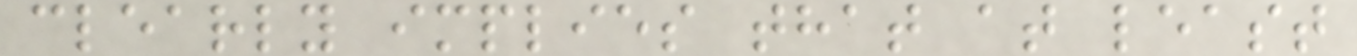clearly implies that at least
